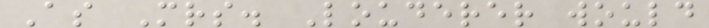As Mrs. Louderer would
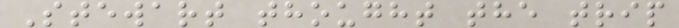Stewart thought the trip
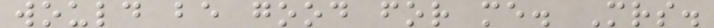would be good for me. Mrs.
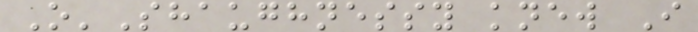O'Shaughnessy knew I
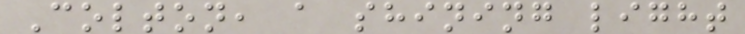Colton, a shining light
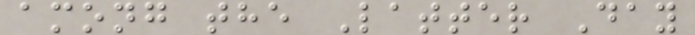among the Latter Day
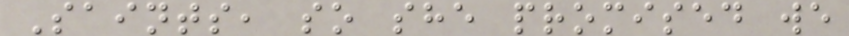Saints, so she promised we
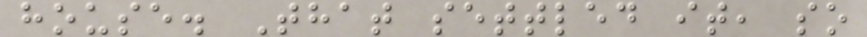house. That settled it, so
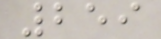259
